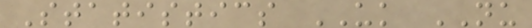Statistics UK NU
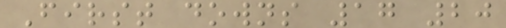First downs 17 20
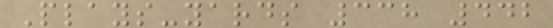Plays-yards 338 442
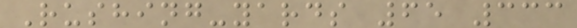Rushing-yards 65 333
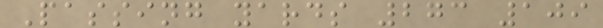Passing yards 273 109
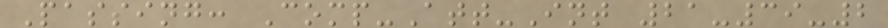Passing: Comp-Att-Int 21-39-2
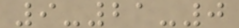9-21-0
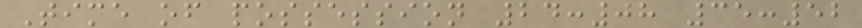Time of possession 24:08 35:52
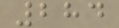284
